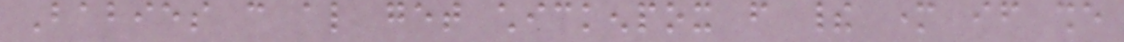Babies can also get chickenpox from their mother if she
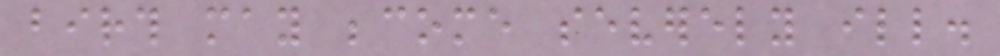birth may become severely ill.
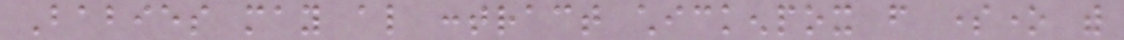Babies may also contract chickenpox from someone with
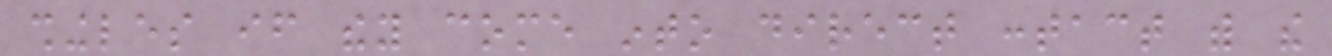shingles if they come into direct contact with the
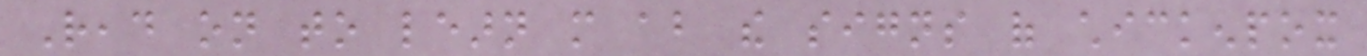Read on to learn more about the signs of chickenpox
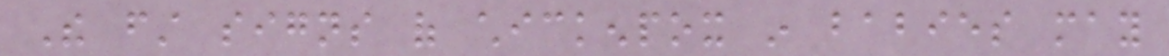The first signs of chickenpox in babies may
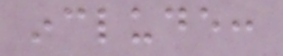include:
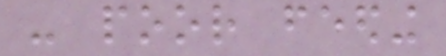- poor feeding
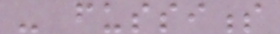- fussiness
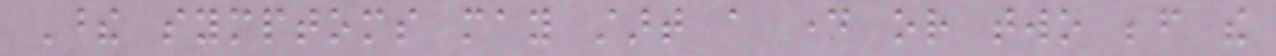These symptoms may start a day or two before the
